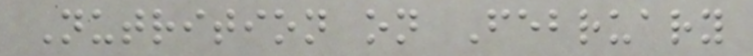Nutrition on February
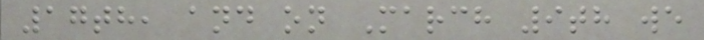17th, and on March 9th we
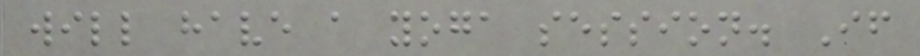will have a yoga session. If
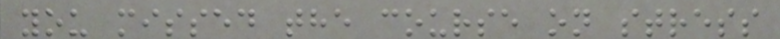you missed the course on stress
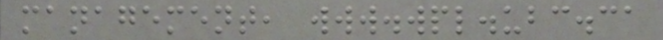management, www.wpl.ubc.ca
